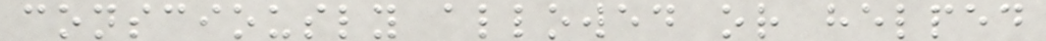consciously allowed or helped
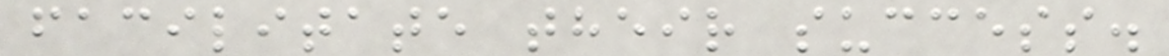facilitate their success.
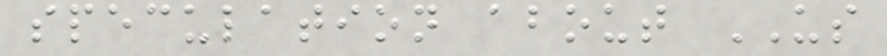speculation about US
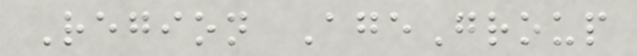Region AgeGroup
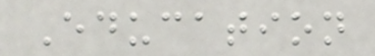Education
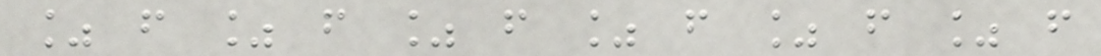% f % f % f % f % f % f
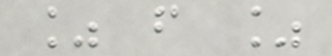% f %
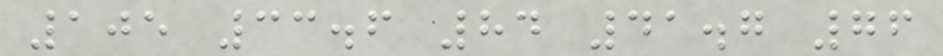105 33.6 84 41.7 76
